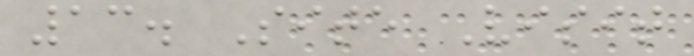13. Site Visit
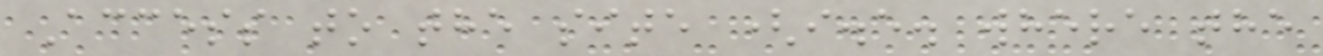Access to the site (i.e. where the
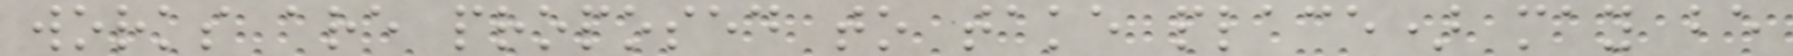works are proposed to take place) may be
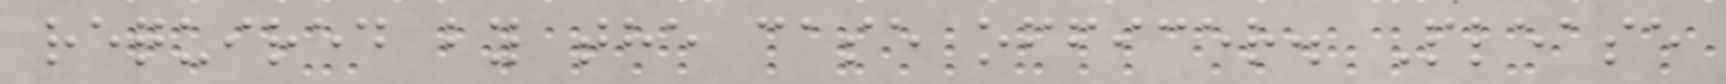required by the case officer. Please
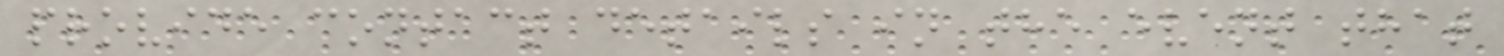provide contact details in the event that
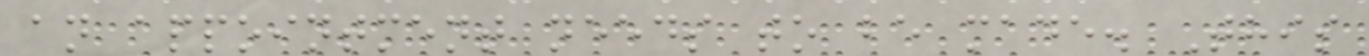an appointment needs to be made. This
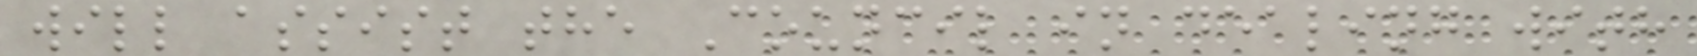will assist the Council in dealing with
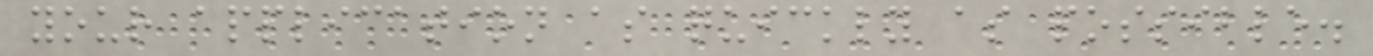your application as quickly as possible.
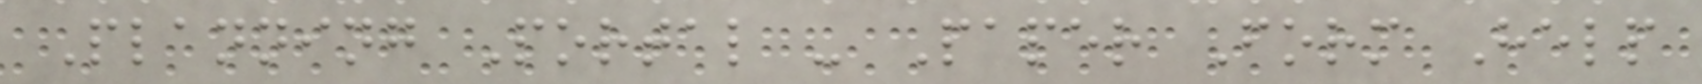Planning Portal - Paper Form Help
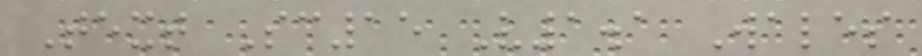Text Sc15 V1.1 Wales
